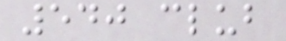540 club
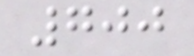700
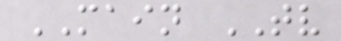MAIN TV
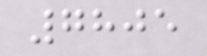7805
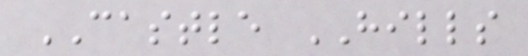CASTLE HILLS
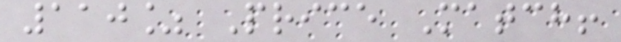110% Price Match!
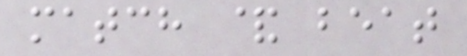match & beat
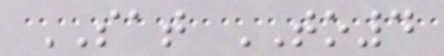SAT TO4
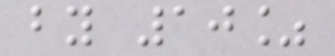by 10%
